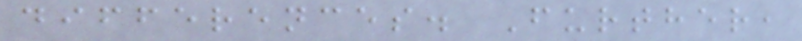differences. Further,
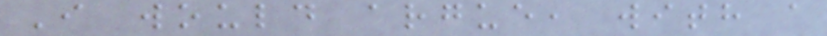I would argue, with a
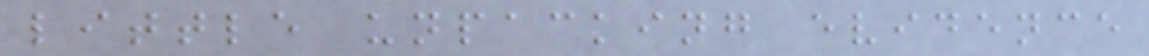little unpacking evidence
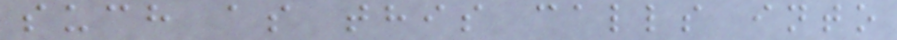such as this calls into
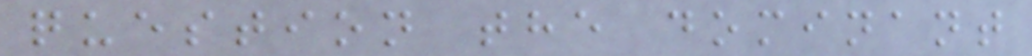question the dominant
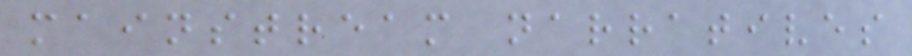mainstream narratives
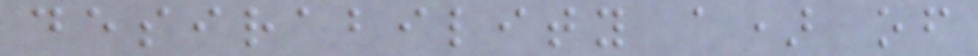desirability a) of
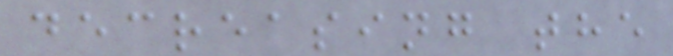decreasing the
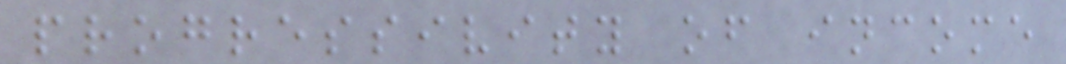progressivity of income
